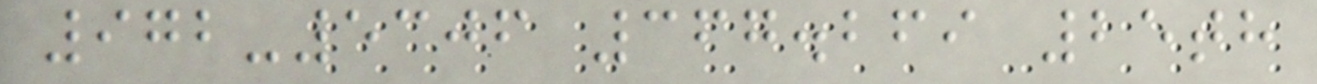972-5306 367.269 25th
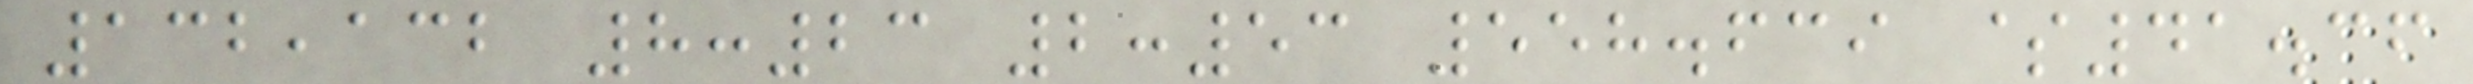132,132 8:23 2:53 558.639 $41.36
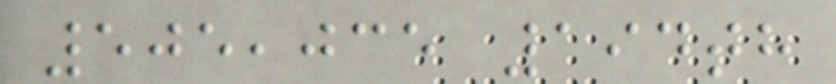505,035 194th
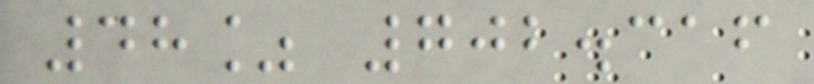48% 702.316
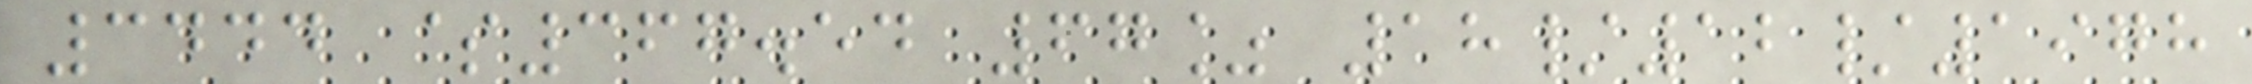3444 $367.54 67% 18/12/1978
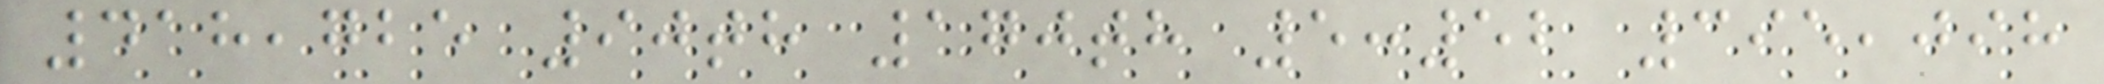418,725 90th 170th 5:52 395,098
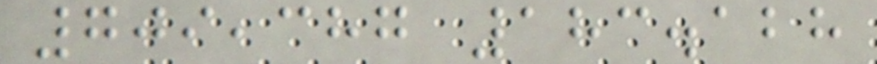709,387 183.128
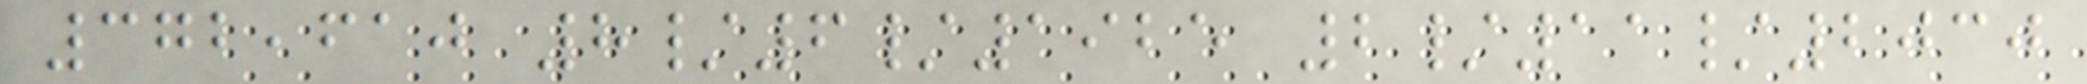372,610 8/6/1925 2/11/2030
